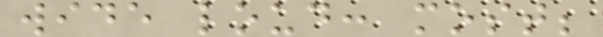wide loud: most;
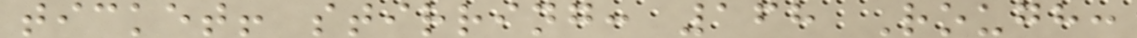ticket! stirring: 168 Rough:
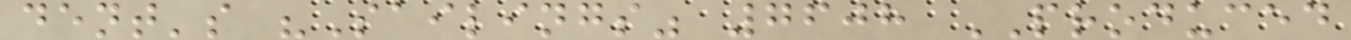dent's "Sailings" 7608 PRODUCED
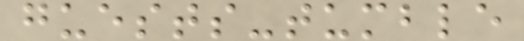guests-tumble
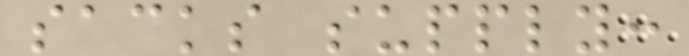sacks supply:
